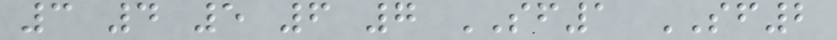3 4 5 6 7 SF1 SF2
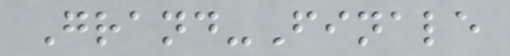Grand-Finale
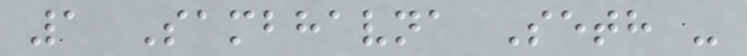1 Sambhavna Seth -
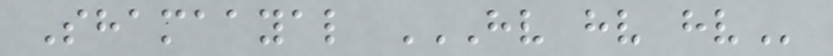Shamaayal HV HV HV
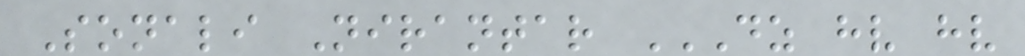Sonali Nirantar DZ HV HV
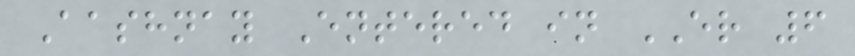Aashnay Entered in ER 6
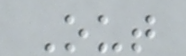Out
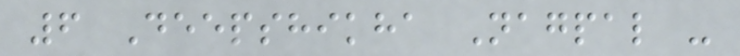6 Deepshikha Nagpal -
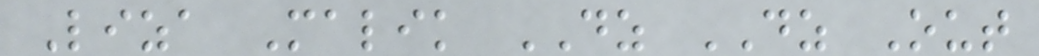Liza Malik DZ DZ Out
